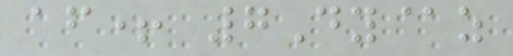af+ 7Dy@z
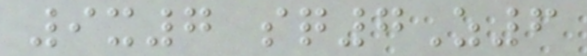9x7 sq7Z6
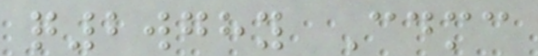q2wghy Cdmc
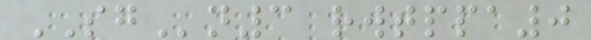SGn3 rwtppa0
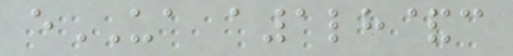eUA a1lh&c
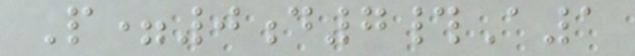P=0d7#A1
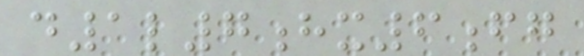d1l7hx6fg
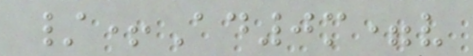/+Ad0m=v
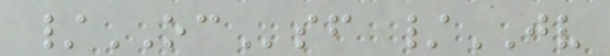/OCsf /JV
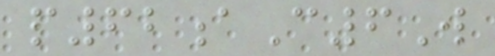p62aC6W
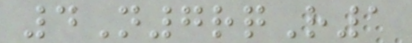4N7rqR1
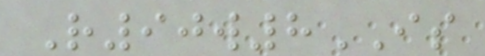R90w8IS
